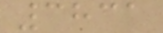3831
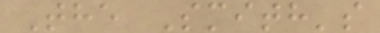The Smith's
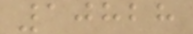10828
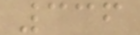336
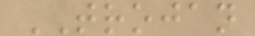TROJAN
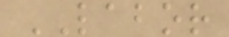LABOR
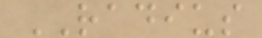RADIUS
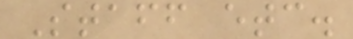Staff etc.
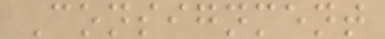Consignment
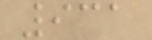931
